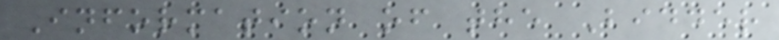Information of the Bidder
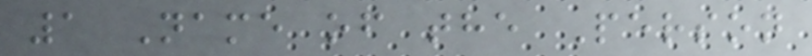1 Name of the Person
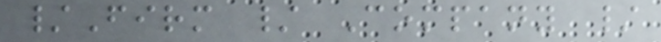/Firm / Company /
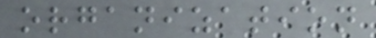organization
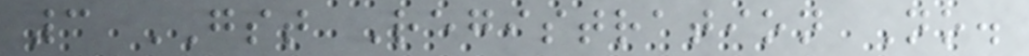3 GST Registration No.
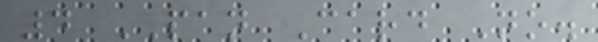4 PAN Card No.
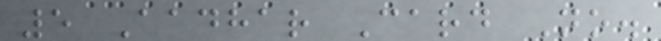5 Aadhar Card No.
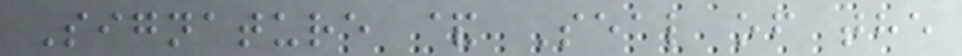Signature & Seal of the
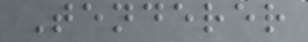Tenderer
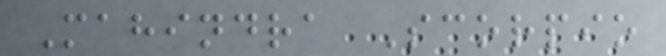Mahindra Scorpio
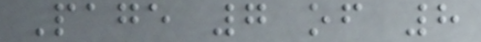Page 7 of 8
